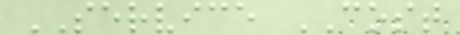SERVICE COST
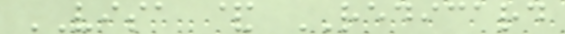VISA & REDICARD
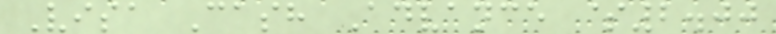Visa Cash Advance $2.00
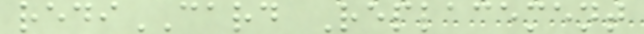rediCARD Replacement
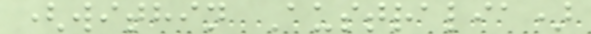(within Australia)
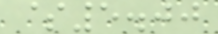$5.00
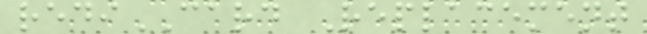rediCARD Replacement
